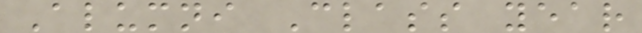Alumni Class year
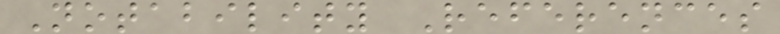Notability References
